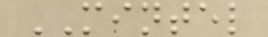MINTEL
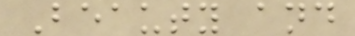Beauty and
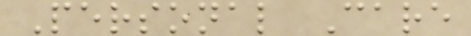Personal Care
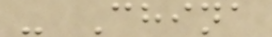- China
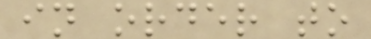in order to
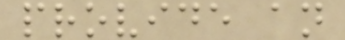provide an
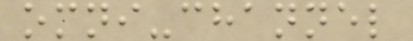omni-channel
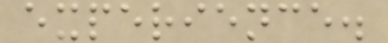experience.
